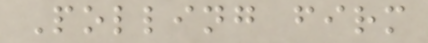Polling firm
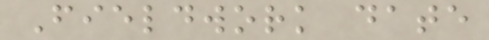Fieldwork date
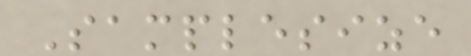Samplesize
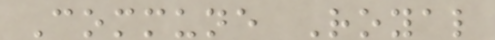Commune Royal
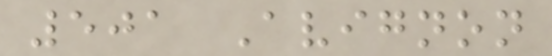501 Avignon
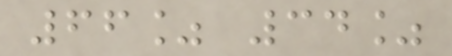66% 34%
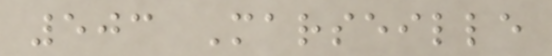503 Marseille
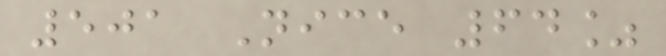501 Nice 64%
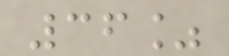36%
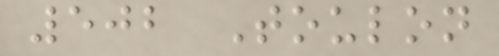502 Toulon
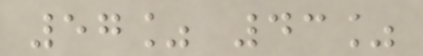57% 43%
